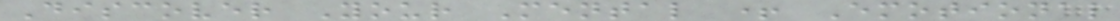Discover Your Mental + Emotional
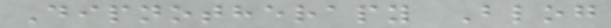Dipnotherapy Blog
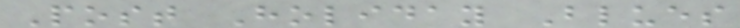Post Holiday Blues
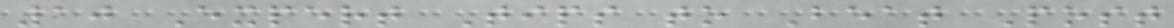10 Expert Tips to Beat Post
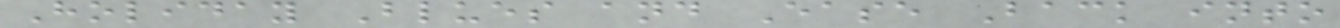Holiday Blues and Ease Back into
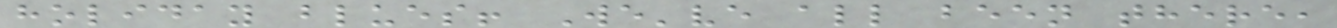holiday blues! We've all been there,
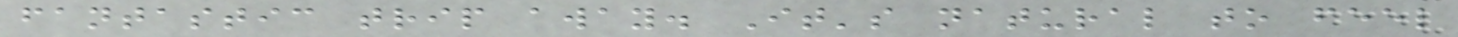fantastic trip away. It's natural to feel
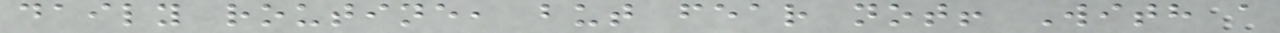daily routine, but fear not! With a
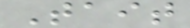Tait
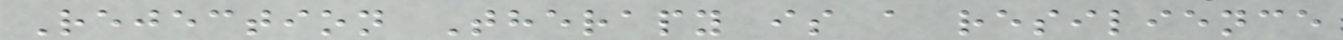Rejection Therapy is a resilience
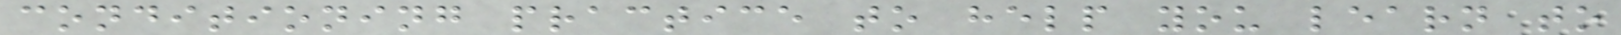conditioning practice to help you learn to
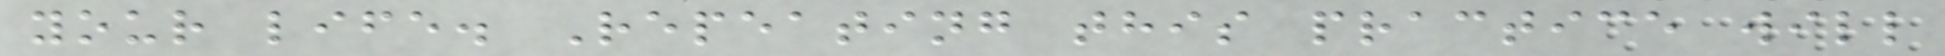your life. Repeating this practice will
